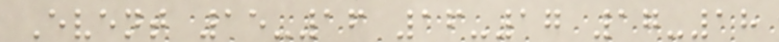Event 15-16 16-17 17-18
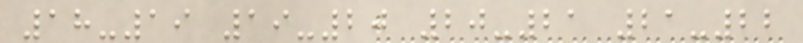18-19 19-20 20-21 21-22
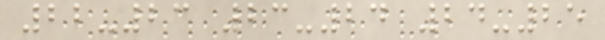22-23 23-24 24-25
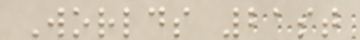Worlds 21st
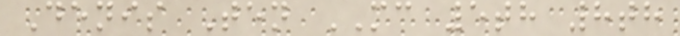Denis Ten MC 5th 8th
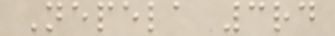Nepela 3rd
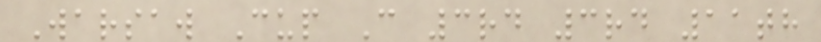Warsaw Cup C 3rd 3rd 11th
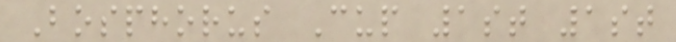Bosphorus Cup 1st 1st
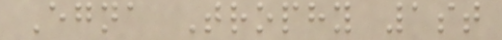Egna Trophy 1st
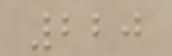220
